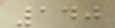140
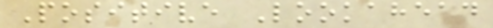Positive Lookahead
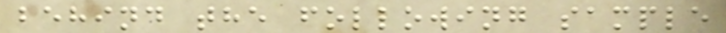behind the following sample
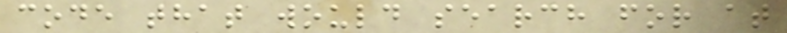code that would search for at
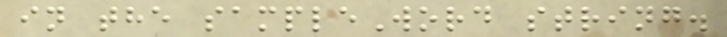in the sampleWord string.
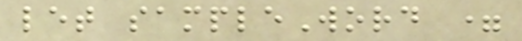let sampleWord =
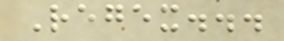Regex...
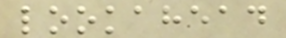lookahead
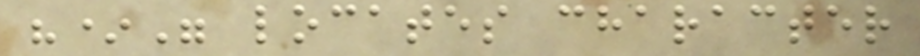"*" locates character
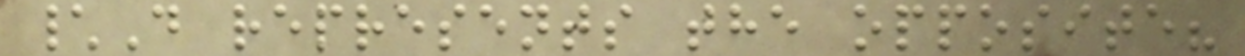\D represents the opposite?
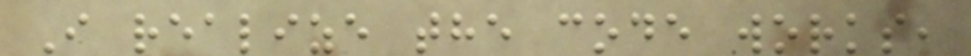I realize the code works,
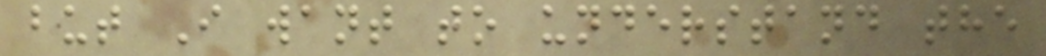but I want to understand the
